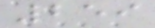259
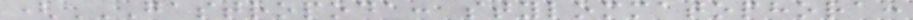(GASTROPODA: STYLOMMATOPHORA:
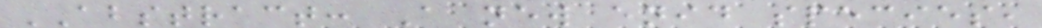ABSTRACT: A new enid species,
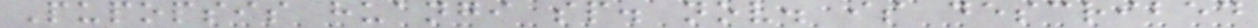Pupopsis huangi sp. nov. is described
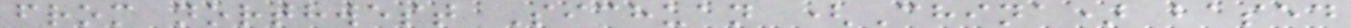from northwest Sichuan (China) based
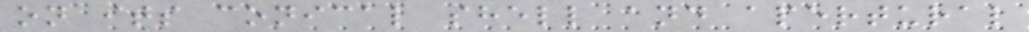on its conical shell and apertural
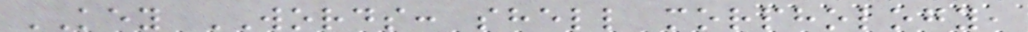KEY WORDS: shell morphology,
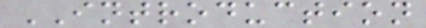INTRODUCTION
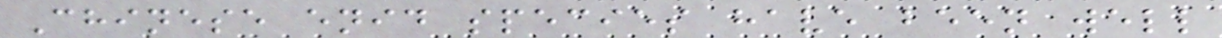Chinese enid species have been well
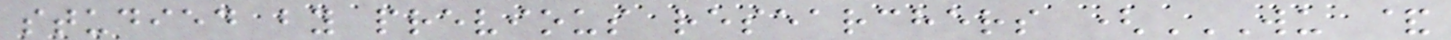studied by previous researchers (WU &
